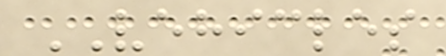VEHICLES
